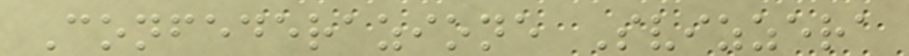Confederazione Svizzera
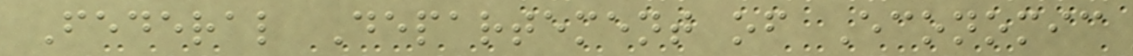Federal Departement of Economic
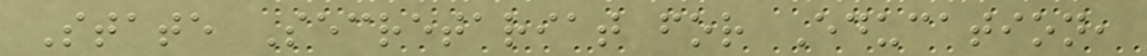State Secretariat for Education,
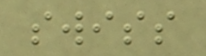swiss
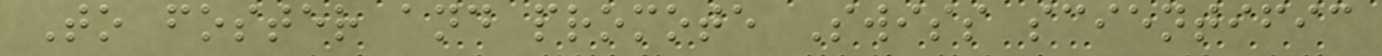To foster and promote Swiss scientific
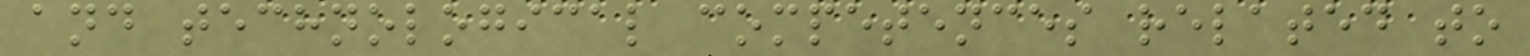and technological competences related to
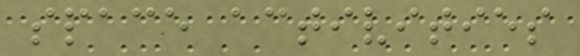space activities
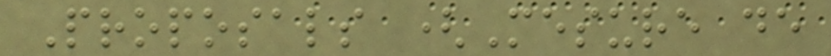Proposals (Mesure de
